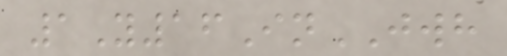1Y16InJWH
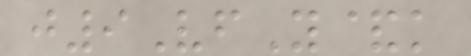j9VfY&k
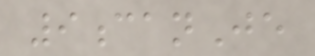9canJe
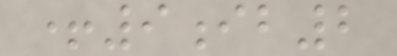+9ib2
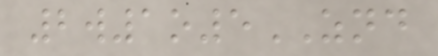2w1o5ZND
